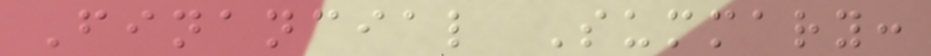Financial Summary:
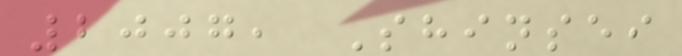2007, Shinsei
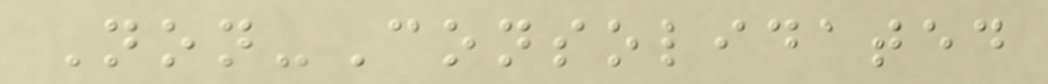Non-Consolidated
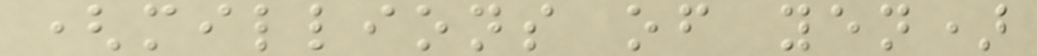(millions of yen)
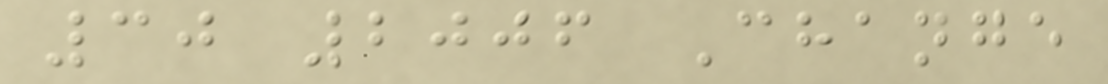30 2006 Change
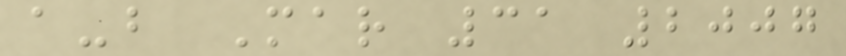a-b Mar 31 2007
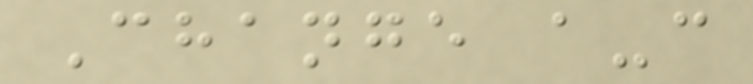Change a-c
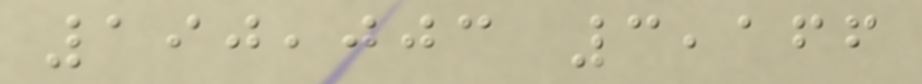190,003 3,166
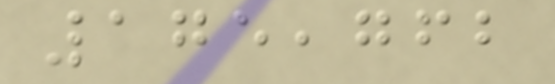175,762
